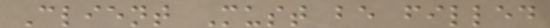Client Must be filled
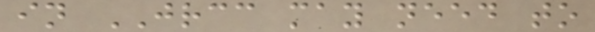in JRCC may need to
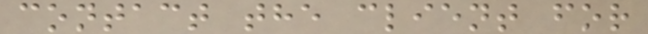contact the client for
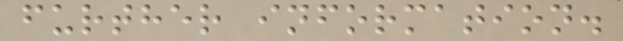further information.
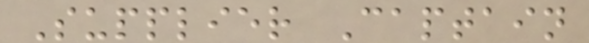Supplier Captain
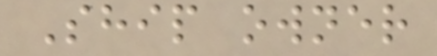Ship owner
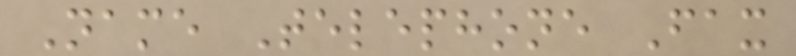Name Telephone Fax
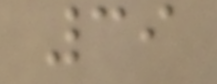39
